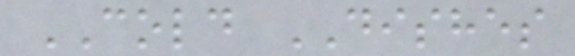COLD DISHES
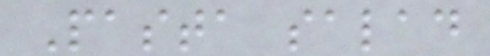Pasta salad
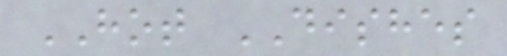HOT DISHES
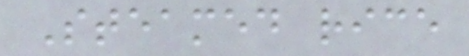Steamed rice
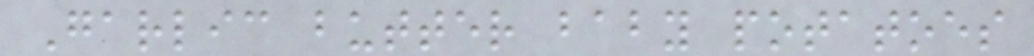Garlic butter baby potatoes
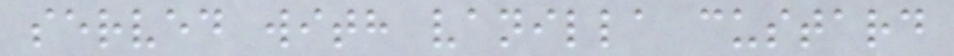served with vanilla custard
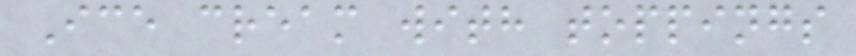Ice cream with toppings
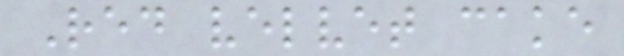Red velvet cake
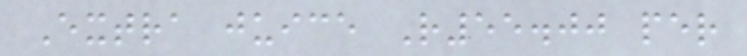Extra juice R55.00 per
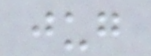jug
